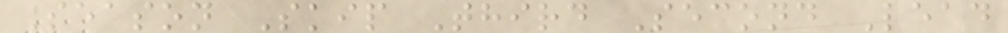Season Skip Third Second Lead
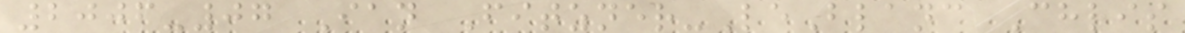2006-07 Ian Fitzner-LeBlanc Chris
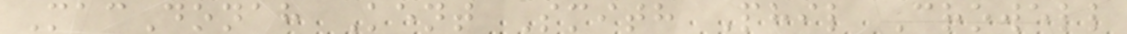MacDonah Kent Smith Phil Crowell
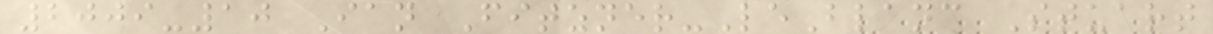2009-10 Ian Fitzner-LeBlanc Stuart
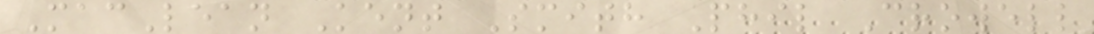MacLean Kent Smith Phil Crowell
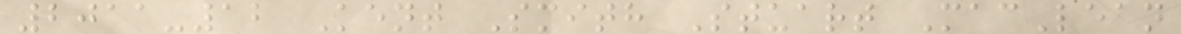2011-12 Kent Smith Stuart MacLean
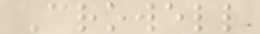Crowell
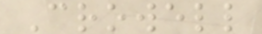Crowell
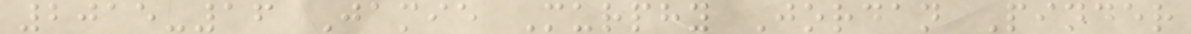2015-16 Jamie Murphy Jordan Pinder
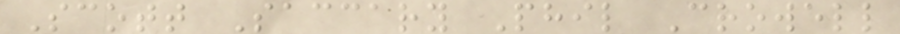Scott Saccary Phil Crowell
